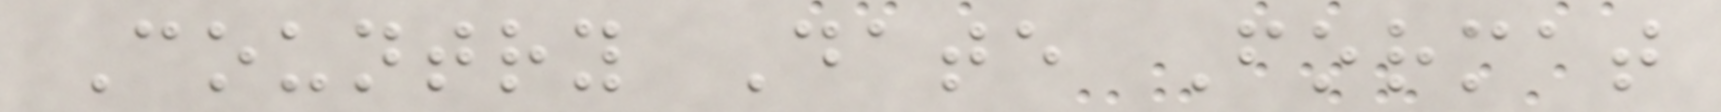Country Date Format
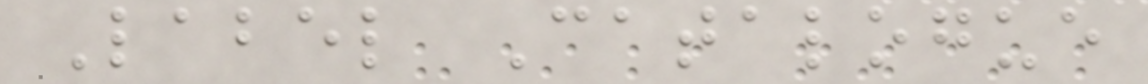Label Catalogue
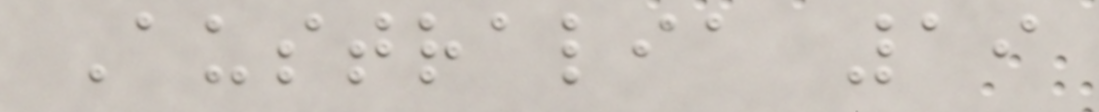Australia 19
